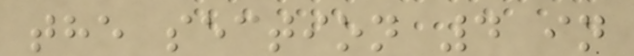the section 4 in
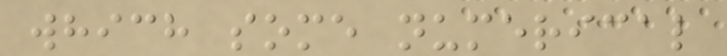which some numerical
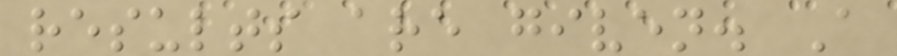results are given. A
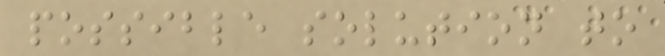possible solution to
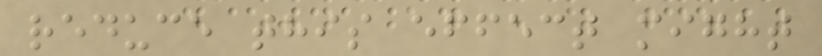reduce this effect might
